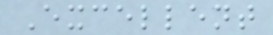Excellent
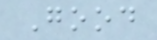Good
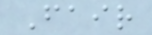Fair
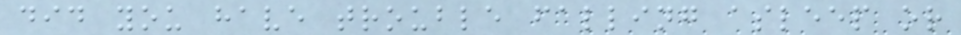did you have trouble falling asleep or
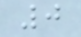0
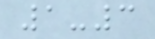1-3
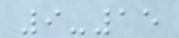9-15
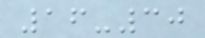16-30
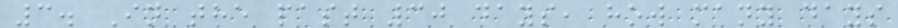3. In the past 30 days, how many days
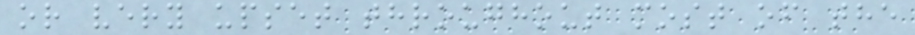or very upset throughout most of the
